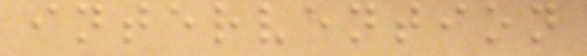intervention
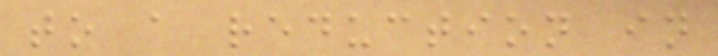to a reduction in
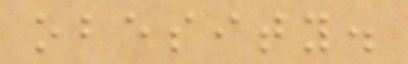obesity.
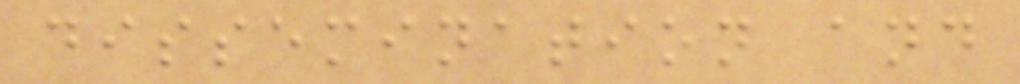dissemination and
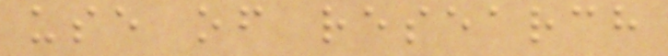use of research
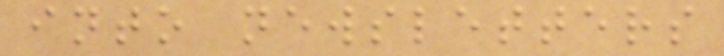into newsletters
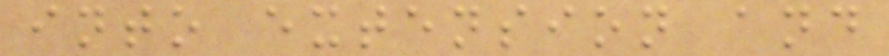into extension and
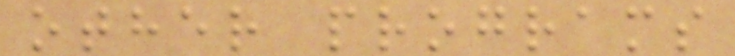other programs
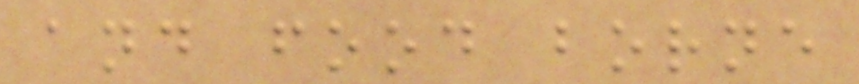and food borne
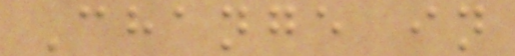Change in
